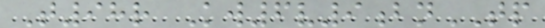T98r Kw6v9bnTP
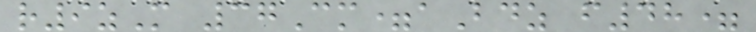r9zM 37Cm=aBdz f48=
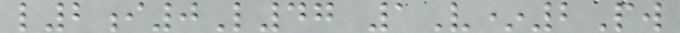l2i0L47 1V*2Pw
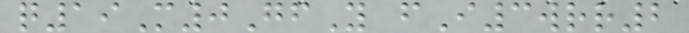q19M0GfY fI3wrr2
